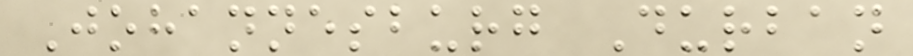Johannesburg Durban
